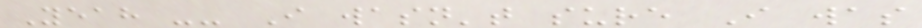Yeah -- I wasn't sure I was
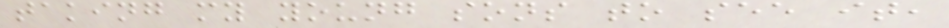taking my young sons to see it,
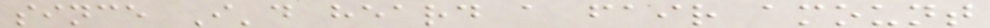since I'd heard a fair amount
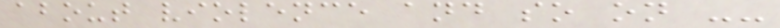about violence and so on --
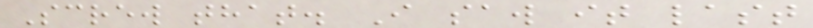Screw that. I saw it last
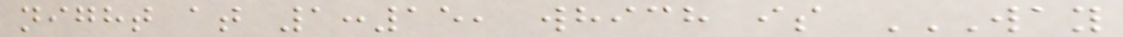night at 1:15, which is WAY
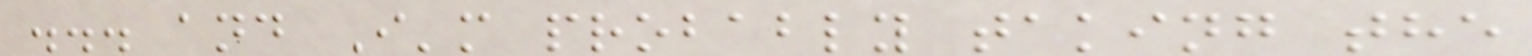... and I'm probably taking the
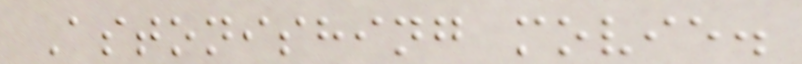Astonishing movie.
